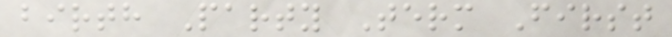birth Party Term First
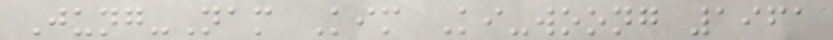Jung-Nam Kim Ki-woong 1961
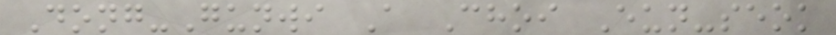Dong-Gunwi A Choi Eun-seok
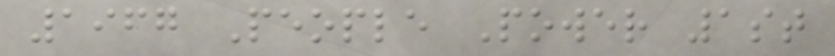1967 People Power 1st
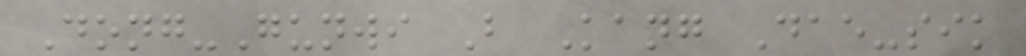Dong-Gunwi B Kang Dae-sik
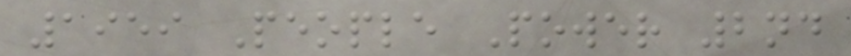1959 People Power 2nd
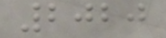2020
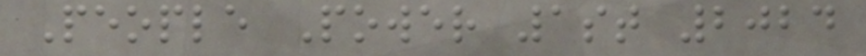People Power 1st 2024
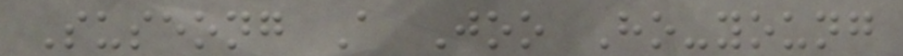Suseong A Joo Ho-young
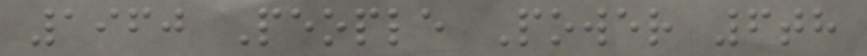1960 People Power 6th
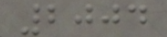2004
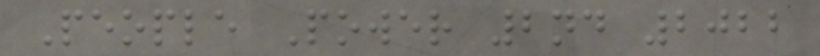People Power 2nd 2022
